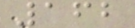162
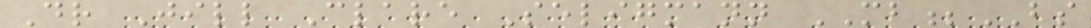Dr Jill Clare Seligmann MB;BS
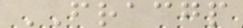FRACGP
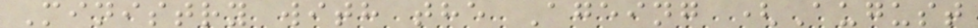Ministry with the Ageing (August
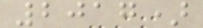2017)
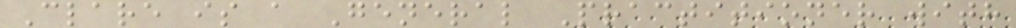Clare is a General Practitioner with
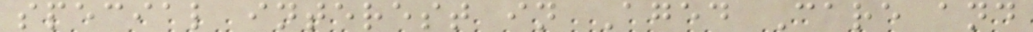special interest in Aged Care and
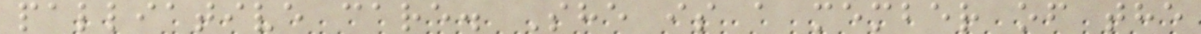palliative care. She is a member of the
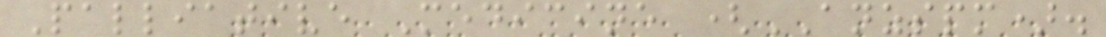Palliative Medicine (ANZSPM).
